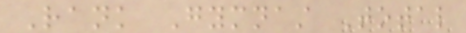Rank Gymnast Total
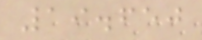19.650
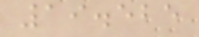19.525
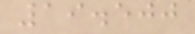19.500
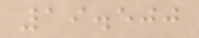19.500
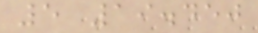5 19.450
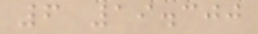6 19.300
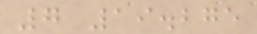7 19.275
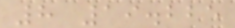8 19.225
